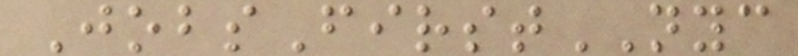JobsFirstNYC
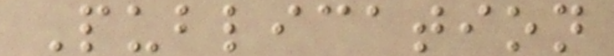Publication
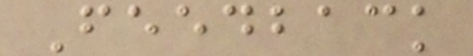Feedback
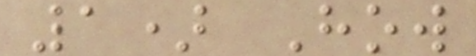1) How
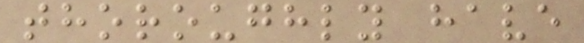thoroughly have
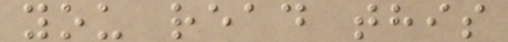you read this
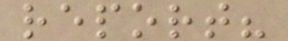report?
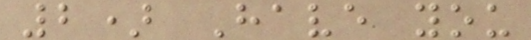2) Have you
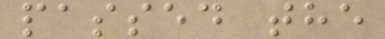passed the
